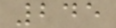245
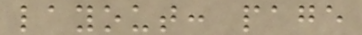layout: page
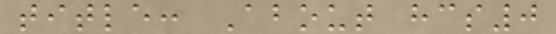title: About hcs0
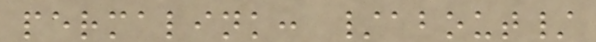permalink: /about/
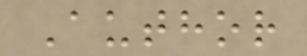Author
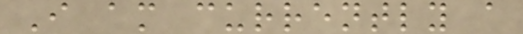I am currently a
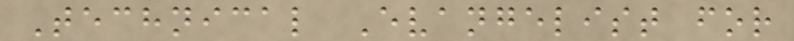Technical Evangelist for
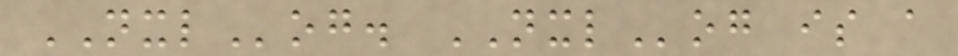NXLog. NXLog is a
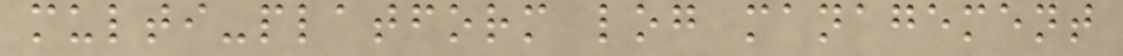multi-platform log management
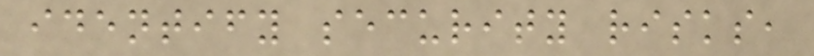identify security risks,
